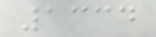1334
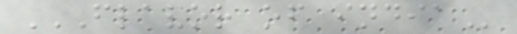FLAVOR OF INDIA
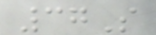37S
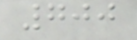700
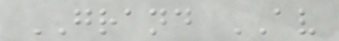GRAND AV
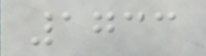1733
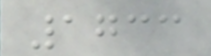1733
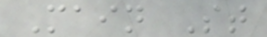Main St
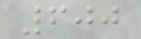600
